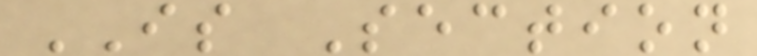IS Section
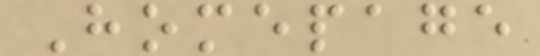Homepage
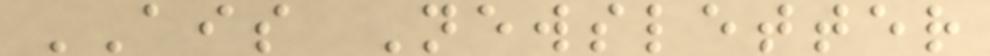AIS Newsletter
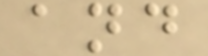and
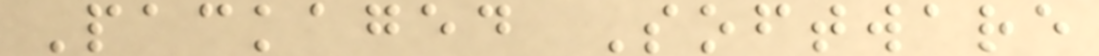Packaged Software
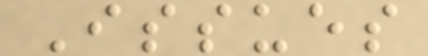Issues
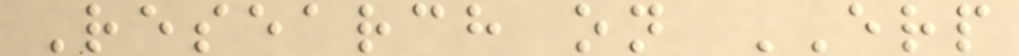Research on ERP
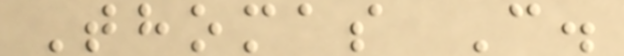Thomas C.
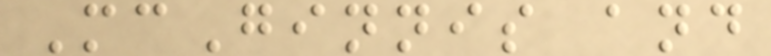McGinnis and
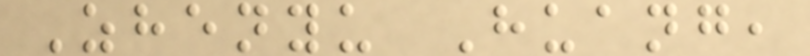Zhenyu Huang,
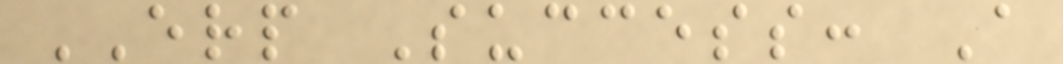ERP Success: A
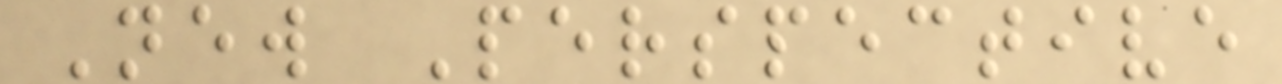New Perspective
